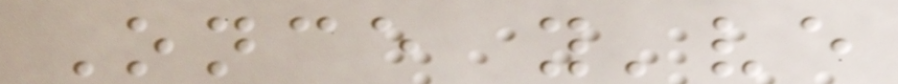Once you've
